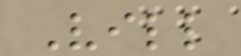Vill
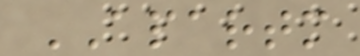APARTM
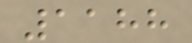1188
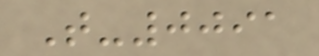T-0091
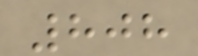808
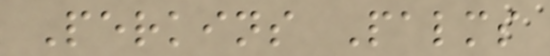Perkins Palms
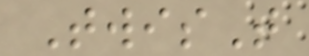TwisT
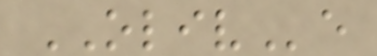OLIVe
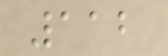112
